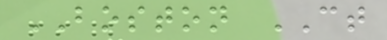BOSTON CT
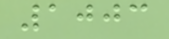1003
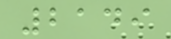2149
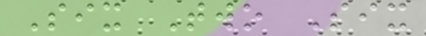Six Two Six
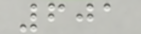601
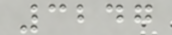3247
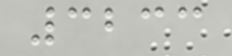3233
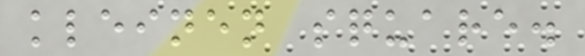kleinen square.
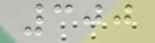300
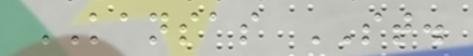KANSAS ST.
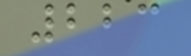223
